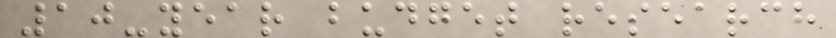10-year budget research
